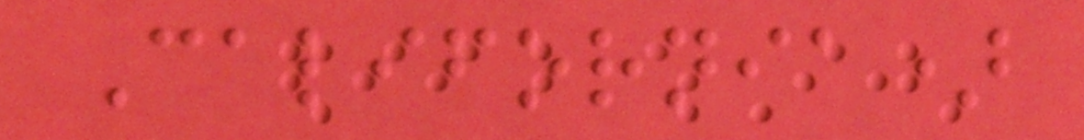California)
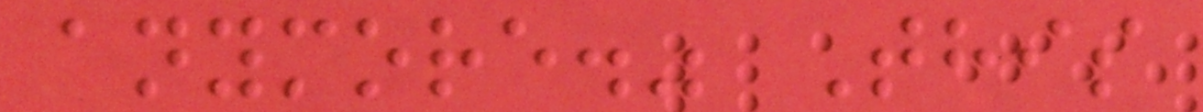anymore." This
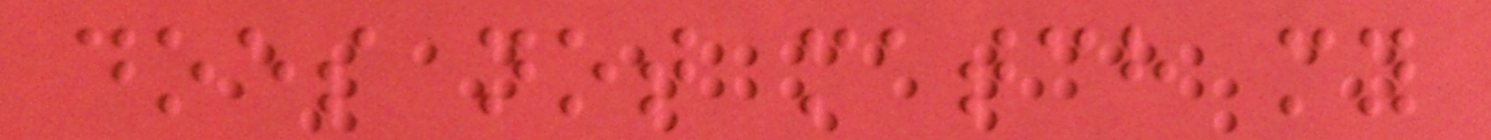does not match my
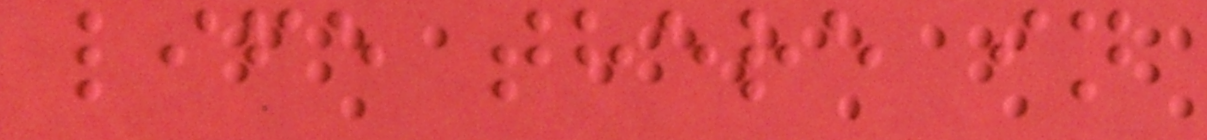life there in
